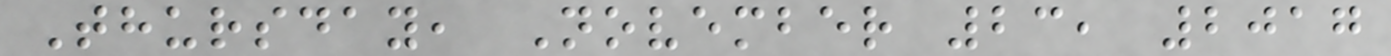Thursday, November 23, 2017
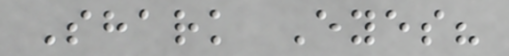Shark Eyes?
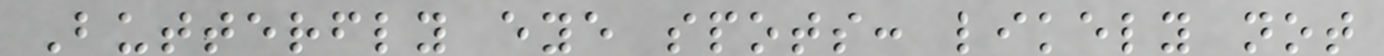Butterfly eye spots: likely not
